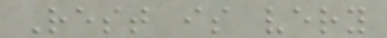Rest is very
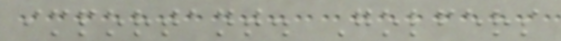important. Golfers
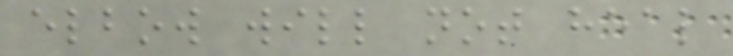elbow will not heal
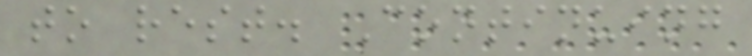to rest. Continuing
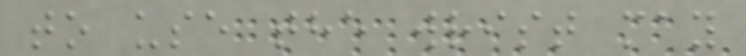to use the wrist may
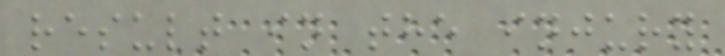result in the injury
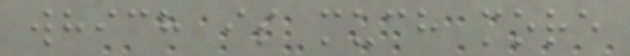which is much more
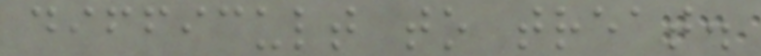difficult to treat.
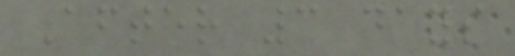After 3 days
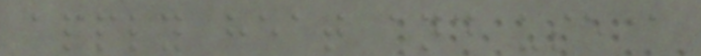apply heat and use a
